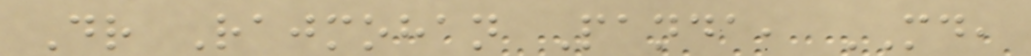Dr Rajmohan Panda, MD,
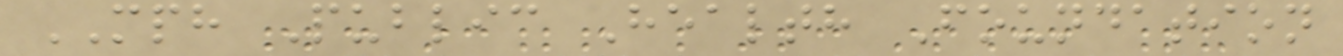MPH Public Health Foundation
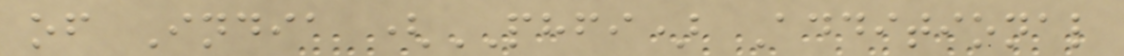of India (PHFI) Additional
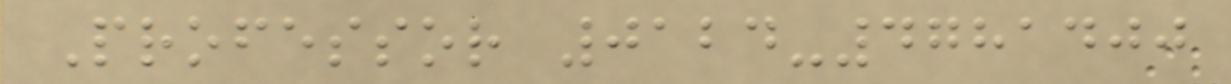Professor 0124-4781400
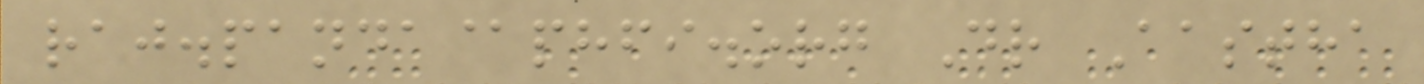raj.panda@phfi.org Dr Aastha
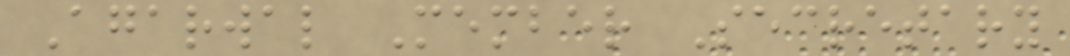Agarwal Member Secretary
